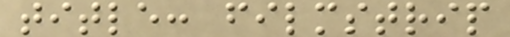title: filmstrip
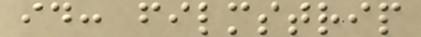id: filmstrip
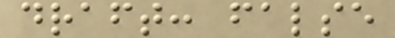draft: false
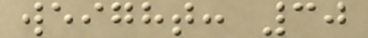weight: 30
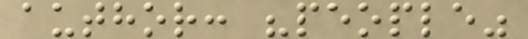author: "people"
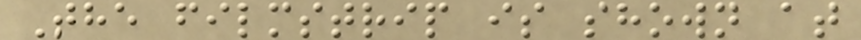The filmstrip is shown at
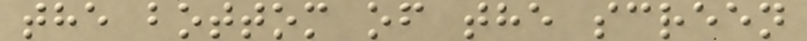the bottom of the screen
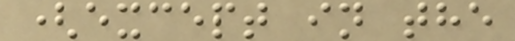(except in the
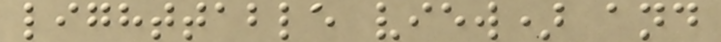lighttable view) and
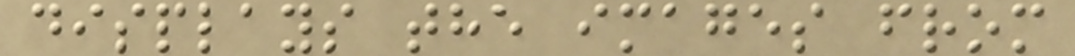displays the images from
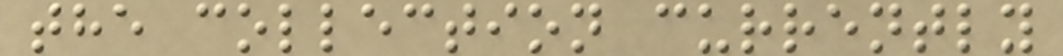the collection currently
